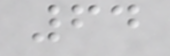64
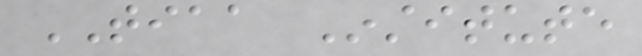TIAA Institute
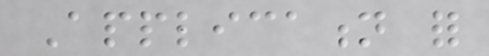Application for
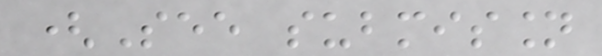(See submission
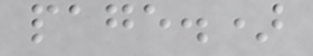page.)
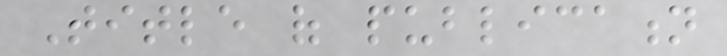Title of publication
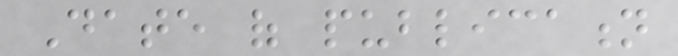Date of publication
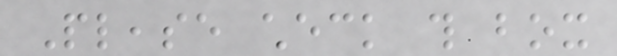Please check this box
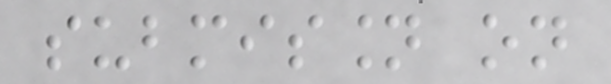submission on
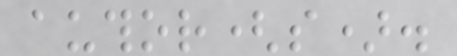author(s).
